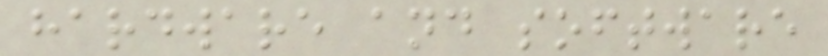hardware and software
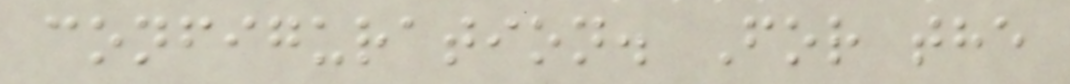configuration. For the
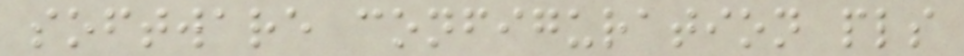software configuration pls
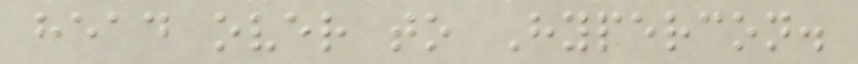head over to Hypercon.
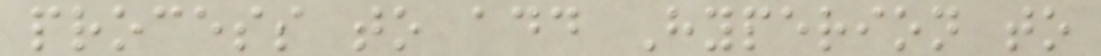process to add Hyperion to
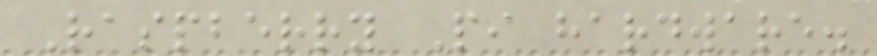Raspberry Pi hardware.
